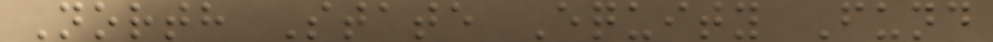North State Equity Fund
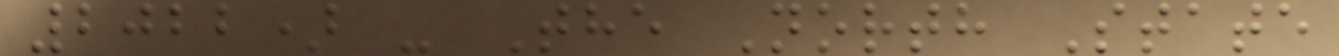2022) - The North State
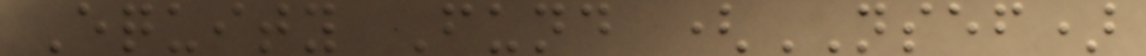Equity Fund (NSEF)
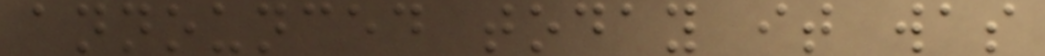announced today it was
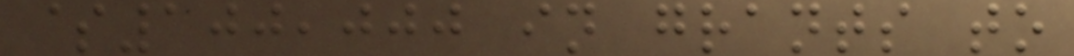$100,000 in grants to
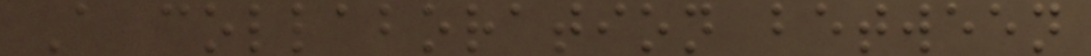A collaboration between
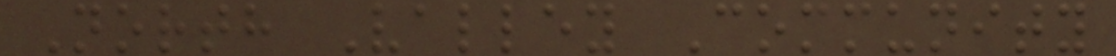North Valley Community
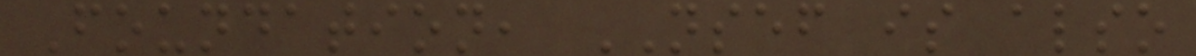Foundation, NSEF is also
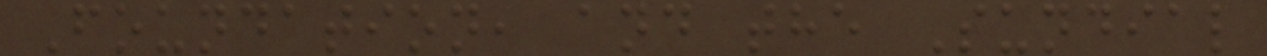Foundation, and the Sundial
